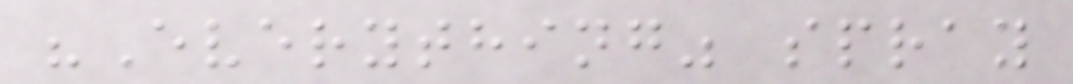"Everything" spray
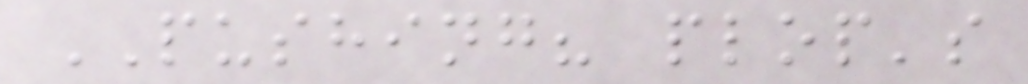PUSHING? plop's
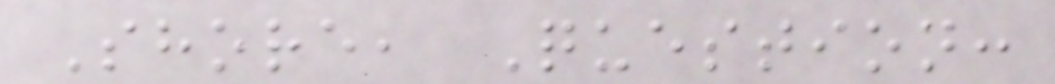Shore, Question:
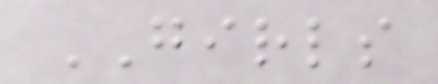GIRLS
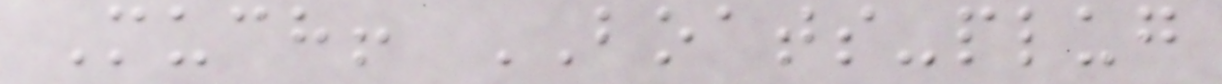Much! BOATS-plug
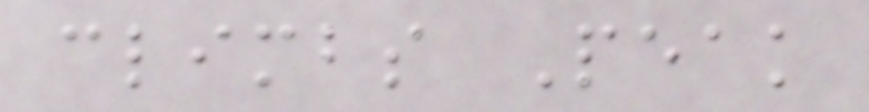climbs Peak
